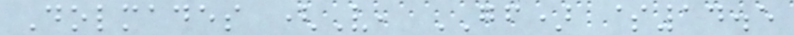Dolmades (V, GF) $14.5
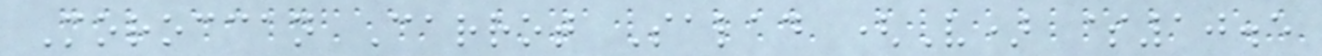Moroccan Carrot Salad (V) $10.5
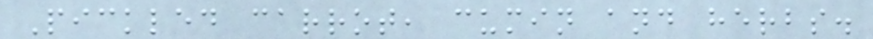Pickled carrot, cumin and herbs.
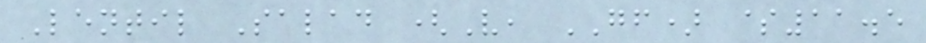Lentil Salad (V, GF) $11.5
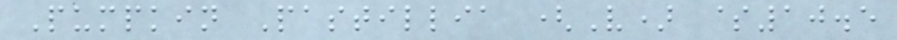Pumpkin Pastillia (V) $10.5
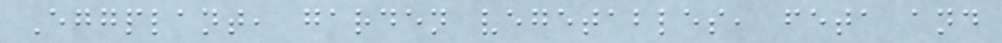Eggplant, garden vegetables, feta and
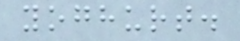yoghurt.
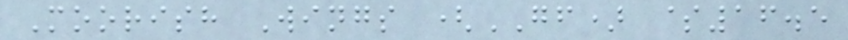Moorish Wings (GF) $16.5
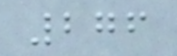276
